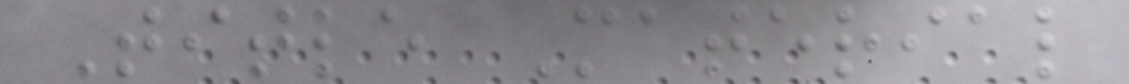Title Material
